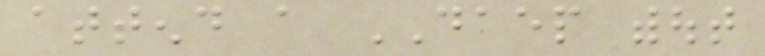attend a DAEP without
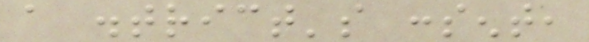a district's consent,
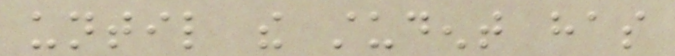until the student has
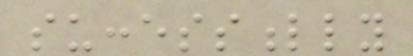successfully
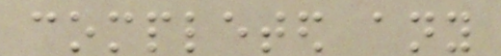completed any
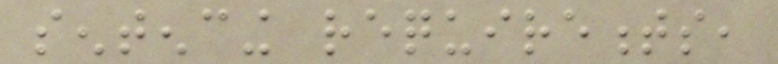sentencing requirements,
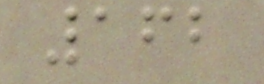162
